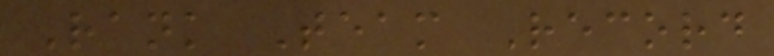Rank Team Record
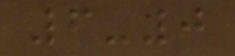6-0
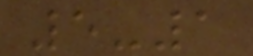5-1
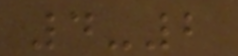4-2
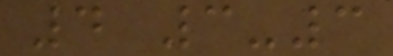4 3-3
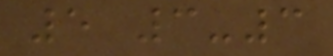5 3-3
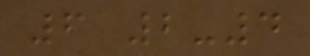6 2-4
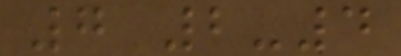7 2-4
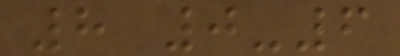8 0-6
